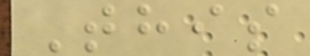This
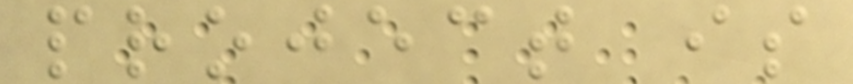project is
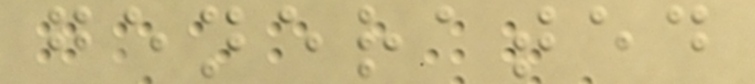generated
